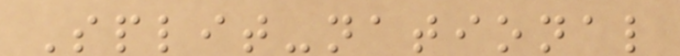Split-national
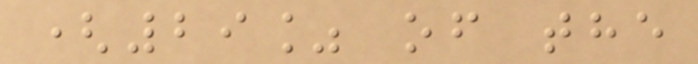(29% of the
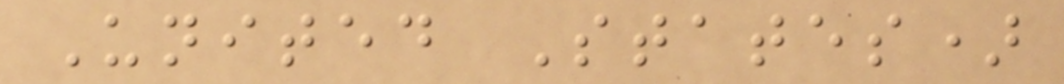United States)
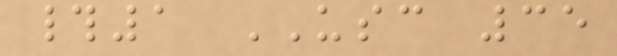#1 USC 35
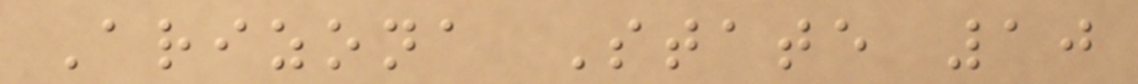Arizona State 10
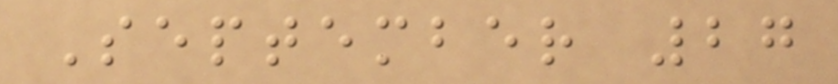September 27
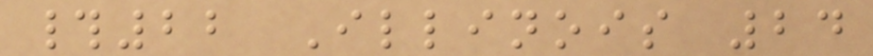#22 Illinois 24
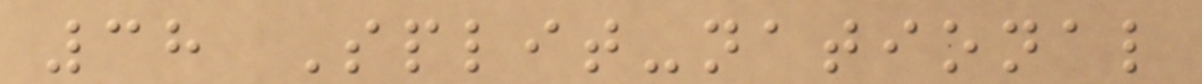38 Split-national
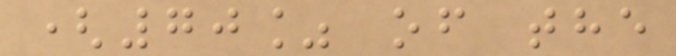(70% of the
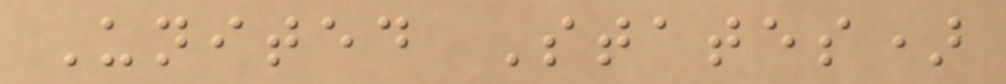United States)
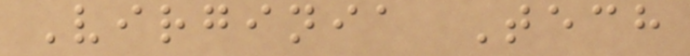Virginia Tech
